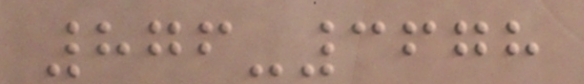876-3678
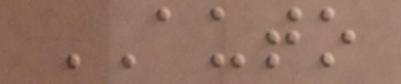AUTO
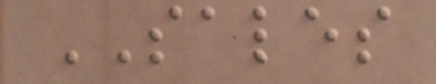SALES
